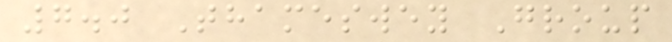7.0 Thameswey Group
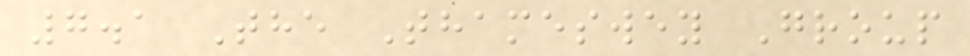7.1 The Thameswey Group
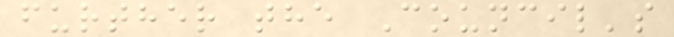further the Council's
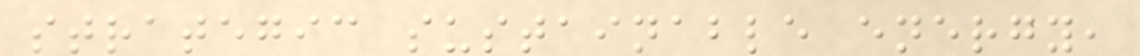strategic sustainable energy,
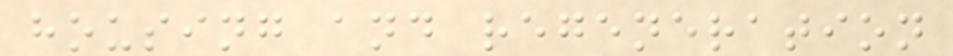housing and regeneration
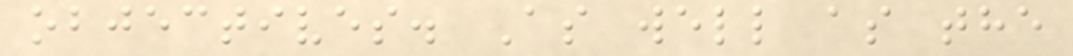objectives. As well as the
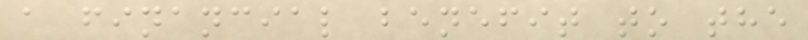a financial benefit to the
